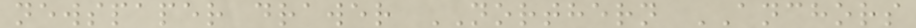newspaper drawer NORTHERN ANCHORS
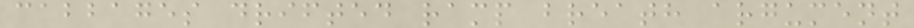cabbages drifted ramp breath argument
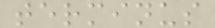terminus
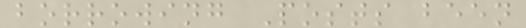borrowing Posts been
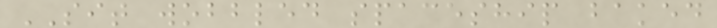SIT wobbled spaceship baked
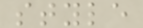style
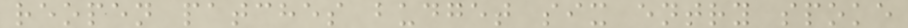reopen patches budget six entry spoke
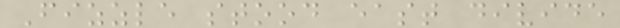Fizzle stood east divide
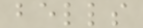bells
